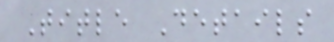Title Details
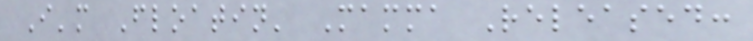I'm Floatin' Mamma Released:
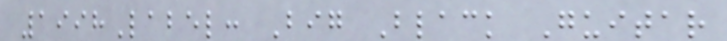1998Label: Big Black Guitar
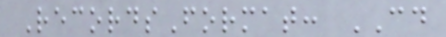RecordsFormat: CD
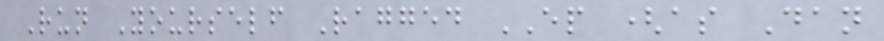Run Yourself Ragged EP (as Dan
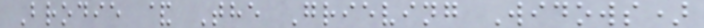Brodie & The Grieving Widows)
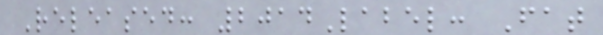Released: 2014Label: Fat
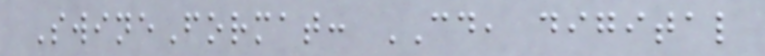SwineFormat: CD, digital
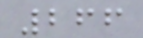266
